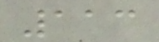113
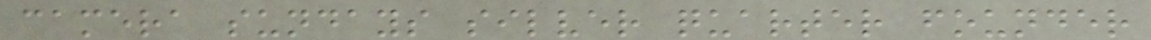camera sundays silver quarter founder
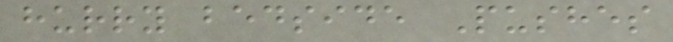hurry bedside Pushes
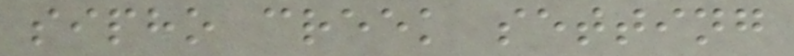sipho creek setting
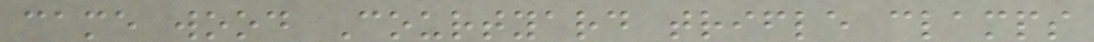came wood Courtyard trifle clamps
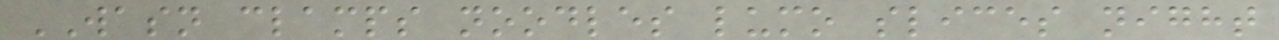WASN clamps noodles lumo slices night
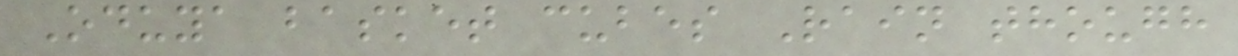Oduya basket cubes Rain though
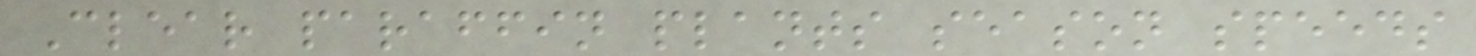Clear paraffin plants season speeds
